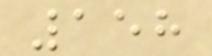158
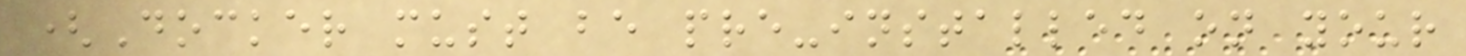(Docker must be pre-installed on your
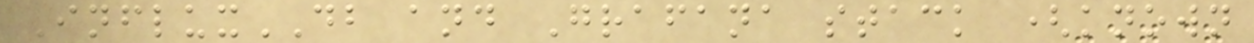InfluxDB and Grafana stack (known
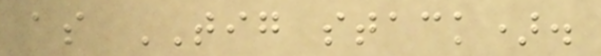as TIG stack).
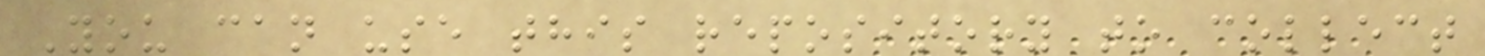You can use this repository to collect
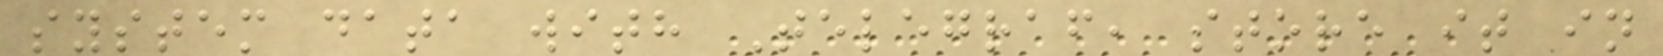system data with Telegraf, store it in
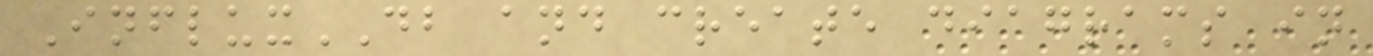InfluxDB and create diagrams in
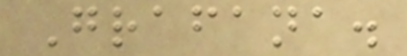Grafana.
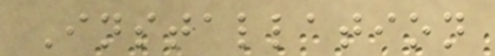Installation
